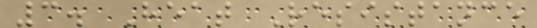3. Heat Resistance
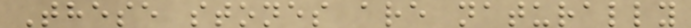These stones are naturally
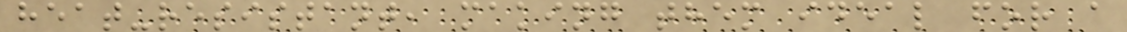heat-resistant, making them ideal for a
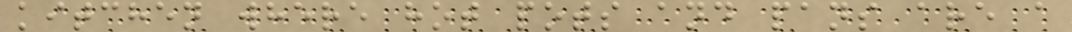kitchen where hot pots and pans are a
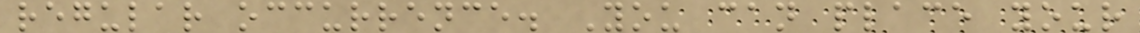regular occurrence. You can place your
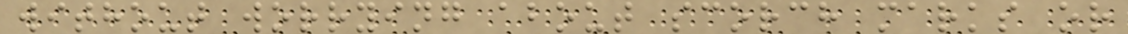without worrying about scorch marks or
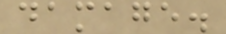damage.
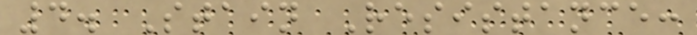4. Stain Resistance:
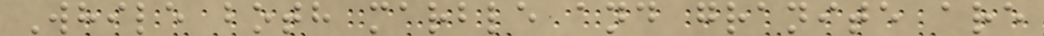While both marble and granite are
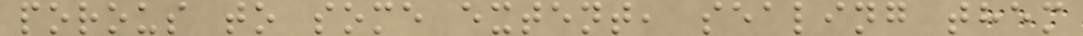porous to some extent, sealing them
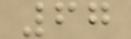67
